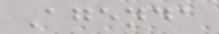Agenda
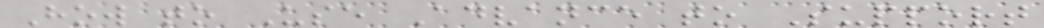How to Use Advance to Support
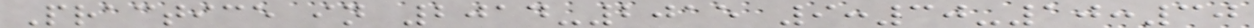Practice in 2014-2015 9:30-10:30
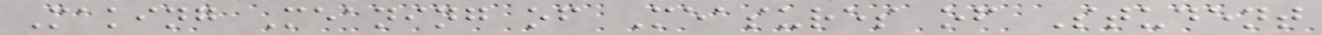Making Meaning of Measures of Student
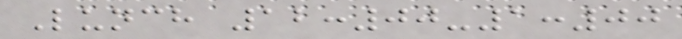Lunch 12:00-1:00
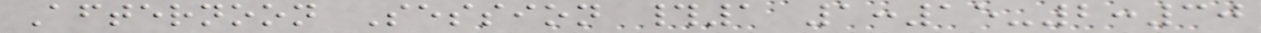Afternoon Session #1 1:15-2:30
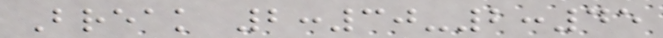Break 2:30-2:45
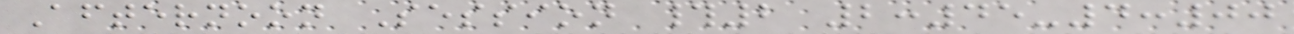Afternoon Session #2 2:45-4:00
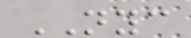NYC
